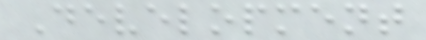Development
